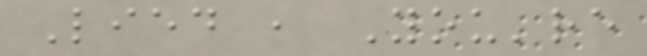Lied , You're
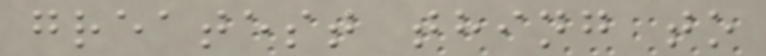greatest thing to
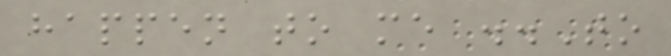happen to me ..To
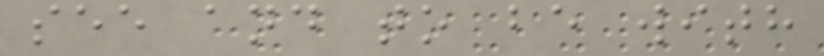see and to be with
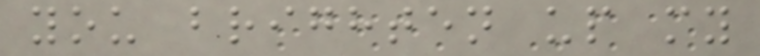you brighten up my
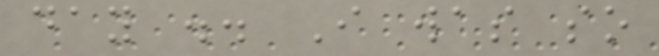day .. I was so
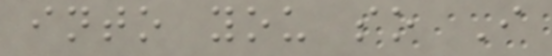into you so I
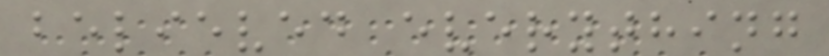believed everything
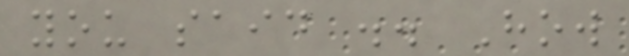you said .. How
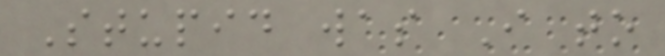Stupid was I to
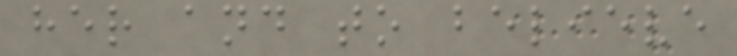her and to believe
